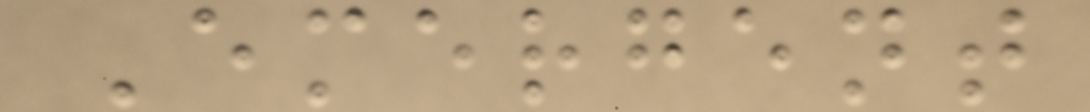Emergent
